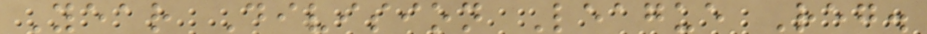Year Division League Reg.
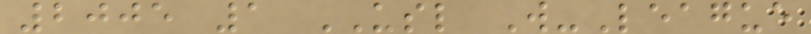2005 1 USL W-League
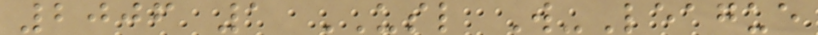2006 1 USL W-League
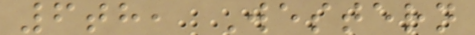6th, Western
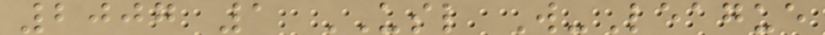2007 1 USL W-League
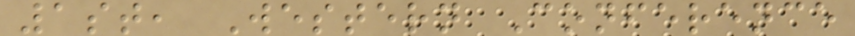1st, Western Conference
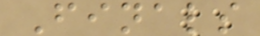Finals
